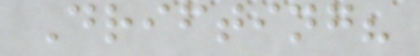Drifting?
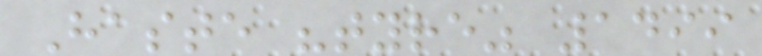Haste "tyre" 1499
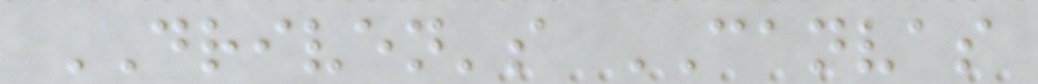DRIVEN's CANVAS
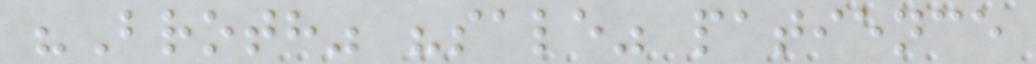"Broth" "sale" patience
